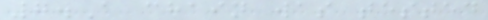7.A chain was tested
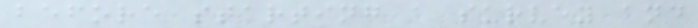before starting a survey and
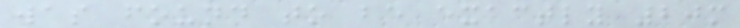was found to be exactly 20m
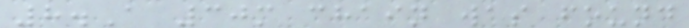8.A 30m chain was found
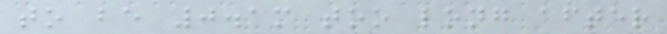to be 0.1m too long after
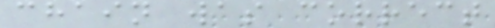chain was correct
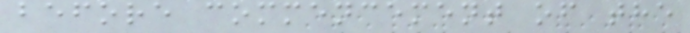before commencement of the
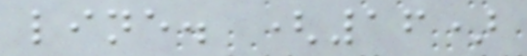line. (16)
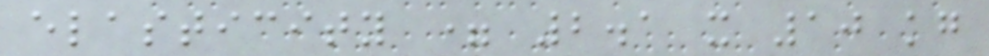elasticity = 2.1 x 10 kg
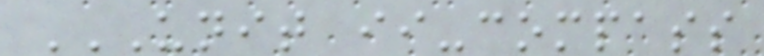UNIT II-COMPASS
